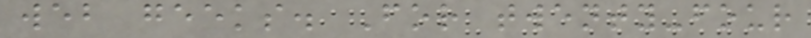web geeks. For twenty-four
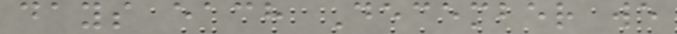days each December we
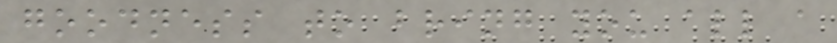goodness to bring you all a
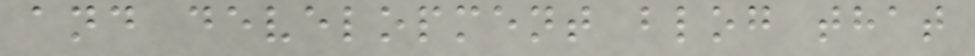and development blog that
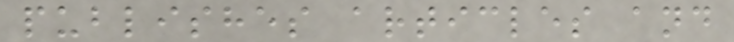publishes articles and
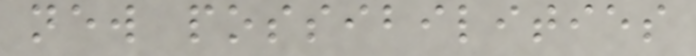new possibilities
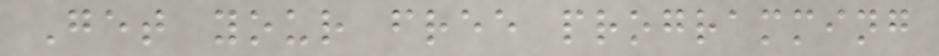Get your free programming
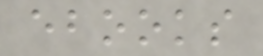ebooks
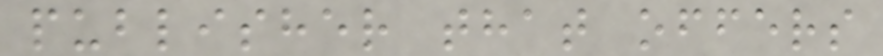publisher that offers
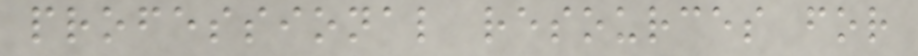professional resources for
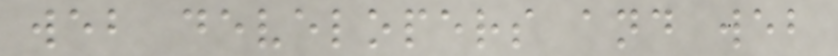web developers and web
